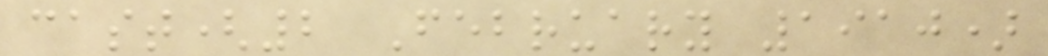cast(2 February 1910)
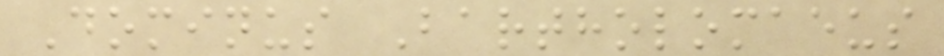Dominus Bartholomaeus
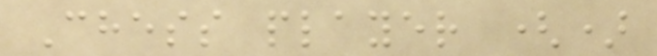Chess player ()
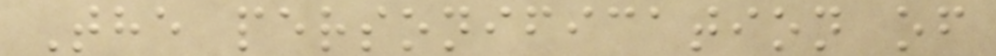The personification of
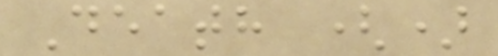Death ()
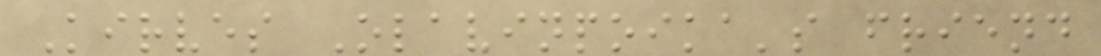Kirves Olavinpoika's friend
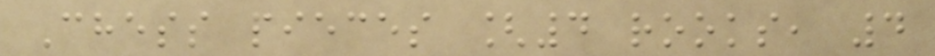Chess pieces [4 rooks, 4
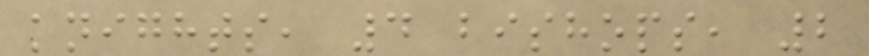knights, 4 bishops, 2
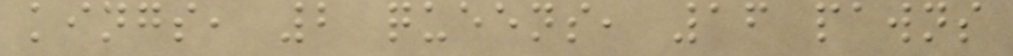kings, 2 queens, 16 pawns
